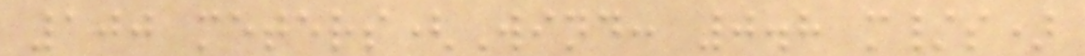100 meters(Wind: 0.8 m/s)
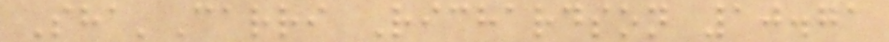Sha'Carri Richardson 10.71
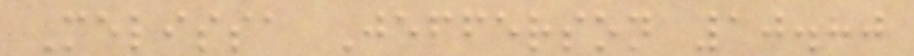Melissa Jefferson 10.80
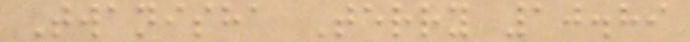Twanisha Terry 10.89
